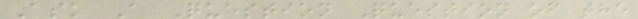Ask A Question Question of the
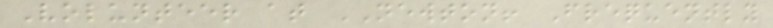Volunteer at NEWTON! Frequently
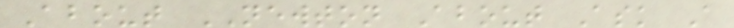About NEWTON About Ask A
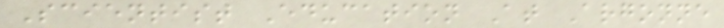Scientist Education At Argonne
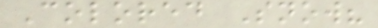Colored Snow?
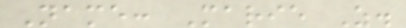Name: Marie Z.
